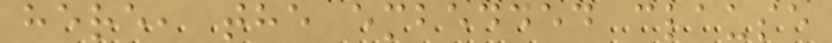here, the embedded clause
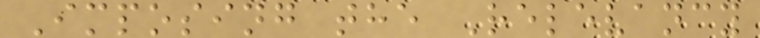Imposing the Relevancy
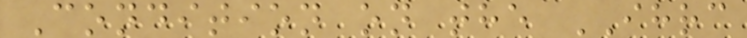Condition on the IHRC
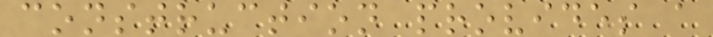construction provides a
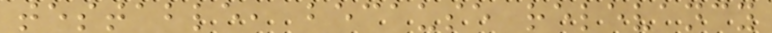testable, because relevancy
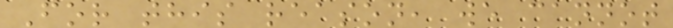For this reason, we cannot
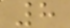8
